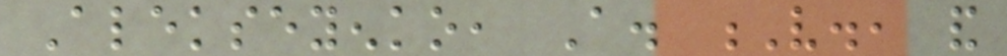Alekseyenko, A. V., and
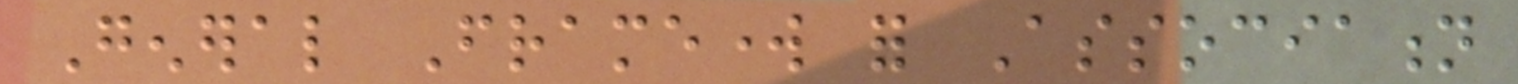General Framework for Association
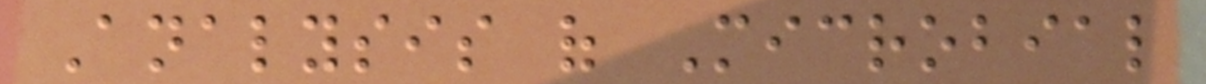Analysis of Microbial
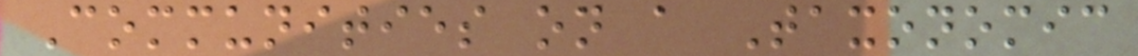Communities on a Taxonomic
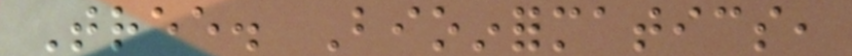Tree. Bioinformatics,
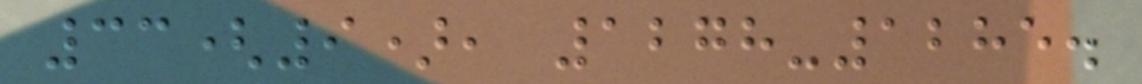33(9), 1278-1285.
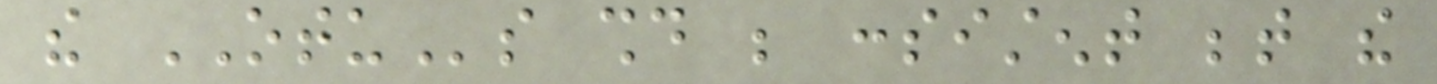the OTUs should be consistent between the
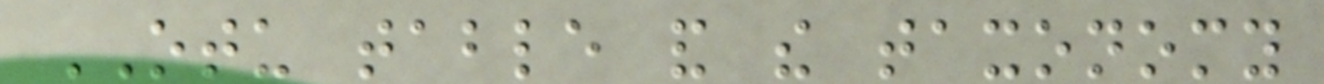OTU table and the taxonomy
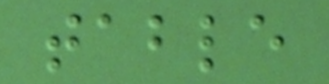table
